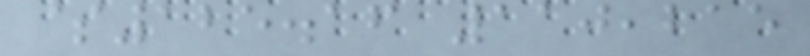$125.16 110,215
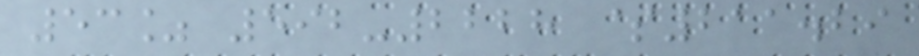53% 592-2228 $211.29
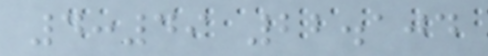4:49 22.104
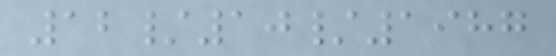12/10/1987
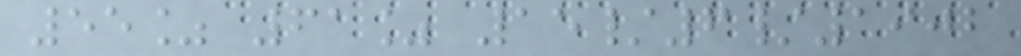55% 61% 15/6/1902
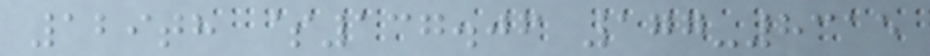129th $137.06 177-8315
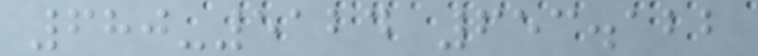680-5124 653.122
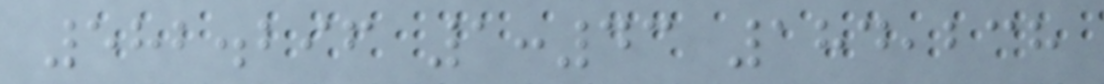582.296 1:43 184,238
